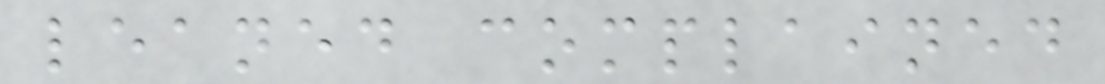leaned complained
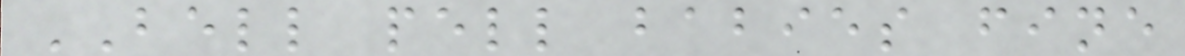BELL pell babies fine
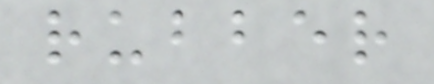rubber
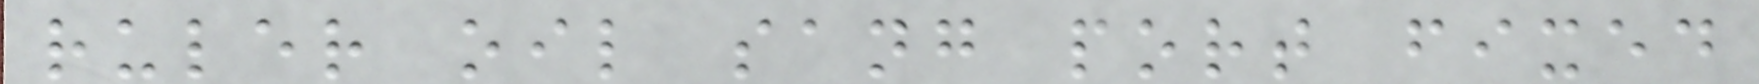ruler oil sang port fixed
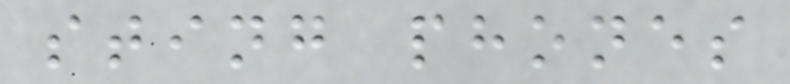sting phones
